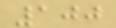100
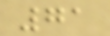71
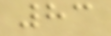83
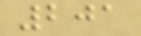201
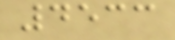4533
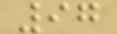97
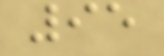95
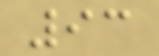93
